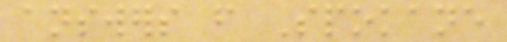answers from Spokane
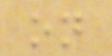on
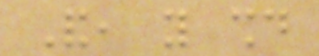And, you should
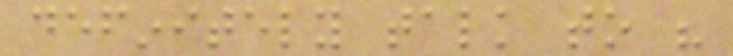definitely talk to his
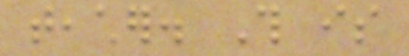teacher. This is
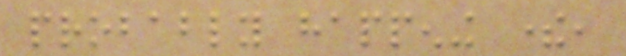probably happening there,
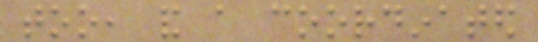too, and a coordinated
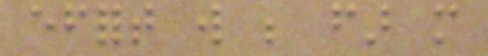effort will be far more
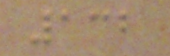132
